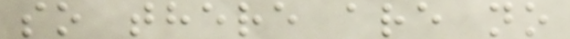so there are no
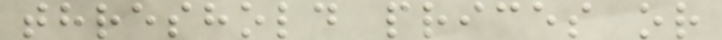threshold prices or
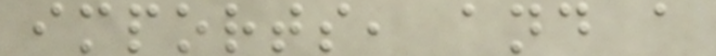imports, and a
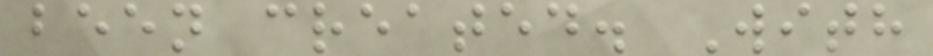been created. With
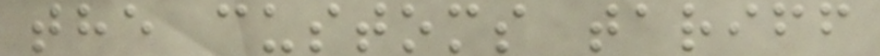the customs tariff
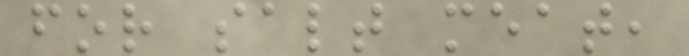for salt meat,
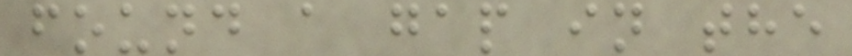found a gap in the
